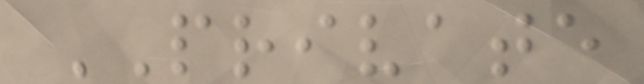PRIVATE
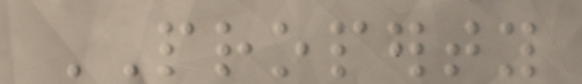PROPERTY
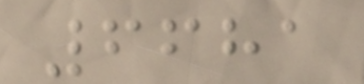6681
